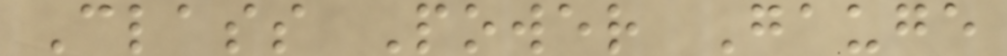Class Power Gauge
